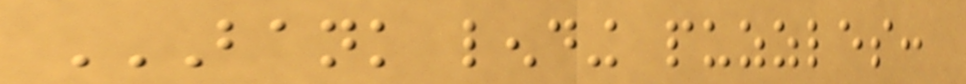BANK LENDING PUZZLES:
